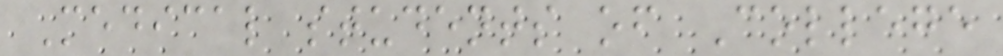Medical students of College
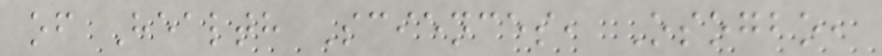of Health Sciences, Osogbo,
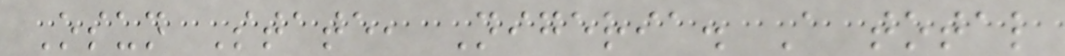Osun State, Nigeria. A total
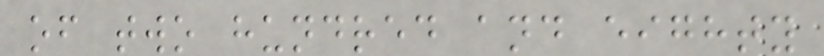of two hundred and eighty
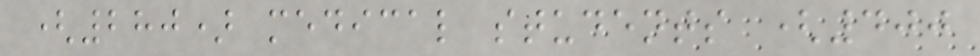(280) medical students (400
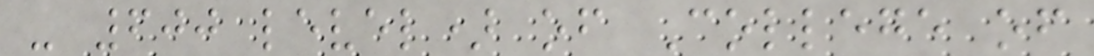- 600 level) of College of
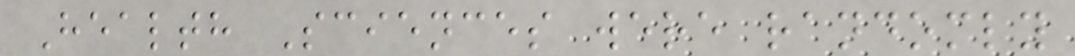Health Sciences were randomly
